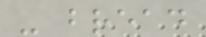- bread
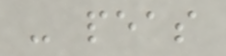- peas
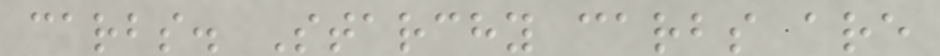carbs. Starchy carbs are
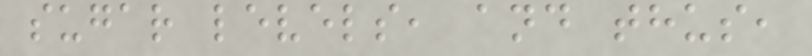sugar levels, and thus,
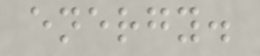energy.
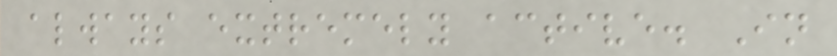always extremely active. In
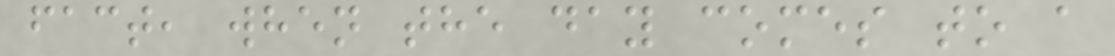fact, when the day comes to a
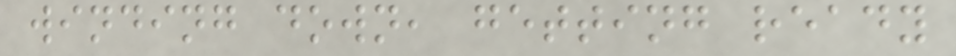winding down, getting ready
